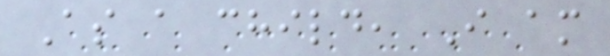As a child, I am
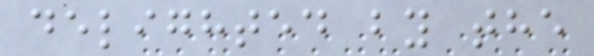delighted by the
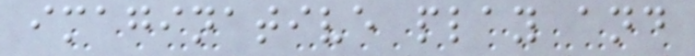imaginative play and
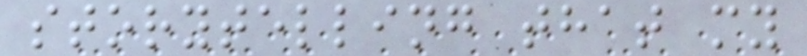storytelling that my
